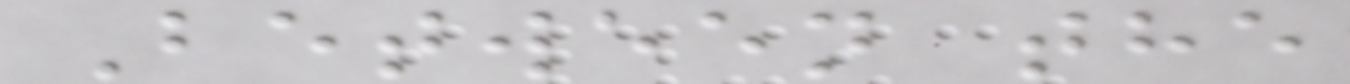Between the
